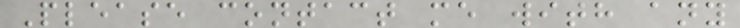Please contact me with any
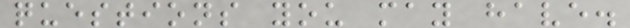questions you may have.
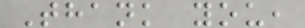Thank you,
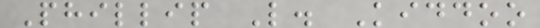Phillip L. Kiddoo
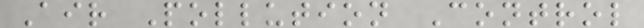Air Pollution Control
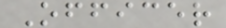Officer
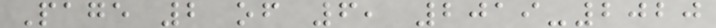Page 2 of 6, 2019-2020
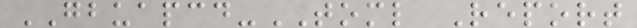GBUAPCD-TOML Report
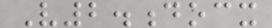V2.docx
